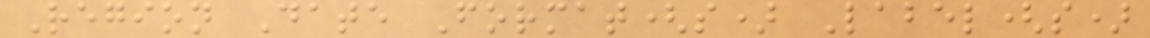Region Date Format(s) Label(s)
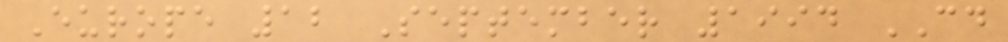Europe 12 September 1994 CD
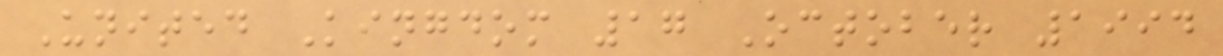United Kingdom 17 October 1994
